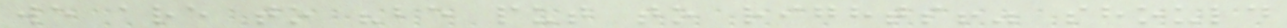we are to "be put to rights!" should
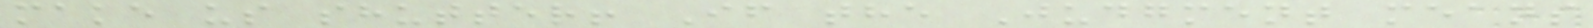make us shutter! If the Judgment means
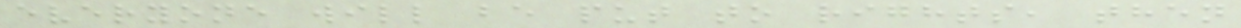everyone will be put to rights, then
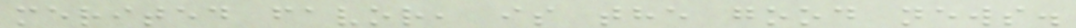merited favor, is the good news.
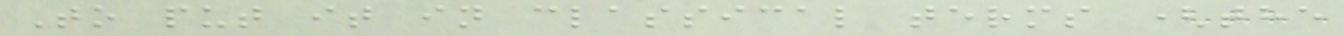To put it in classical terms (the
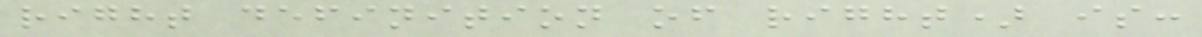right definition of right) is:
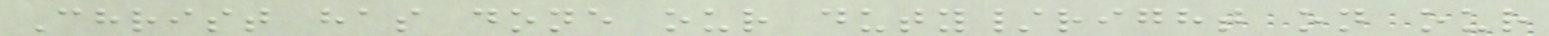Christ has done our duty/right on our
